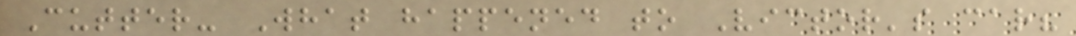Cutter- What happened to Victor's car?
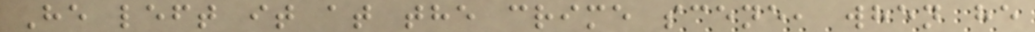He left it at the crime scene, when he
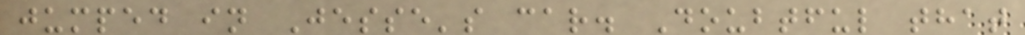jumped in Jesse's car. Doubtful that
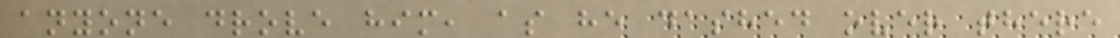anyone drove him, as he dashed over there
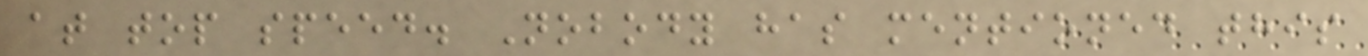at top speed. Nobody has mentioned this
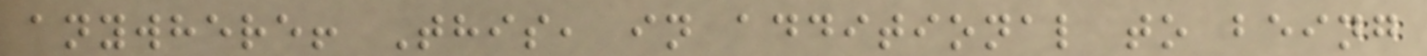anywhere! This, in additional to being
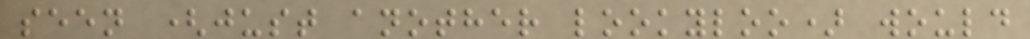seen (just another lookyloo) would
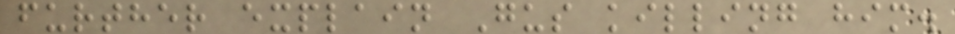further explain Gus killing him.
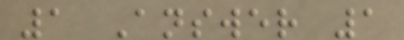1 Answer 1
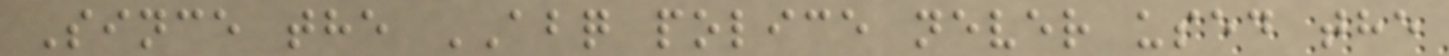Since the ABQ police never used the
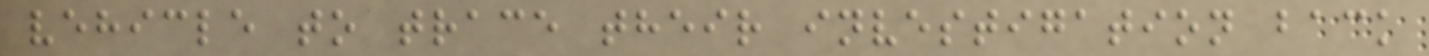vehicle to trace their investigation back
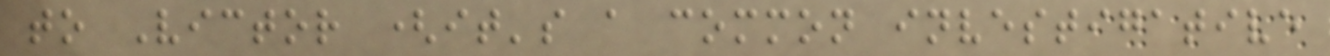to Victor (it's a common investigative
